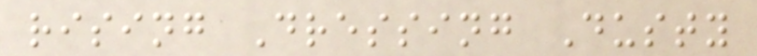rising Dressing Dusty
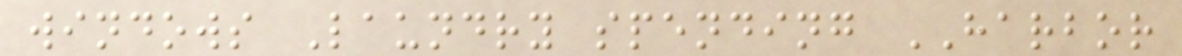windows Laundry spending HARBOR
